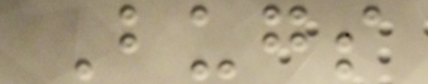Bugs
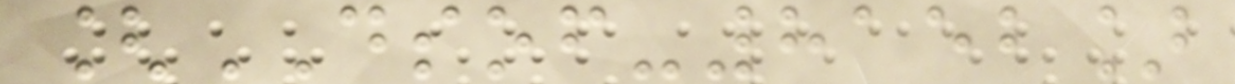[DSOF-8152]
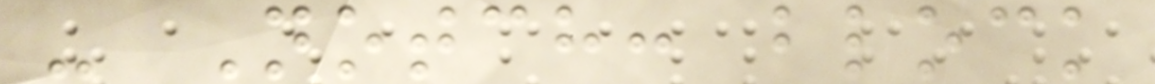- Notch: block
